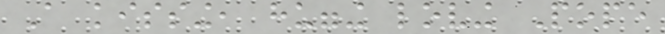A kissing, hugging loving Pope
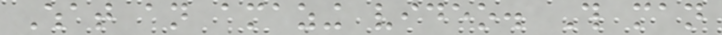What an amazing video. This man
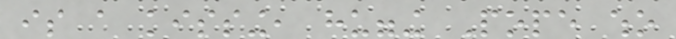is a kissing, hugging Pope who
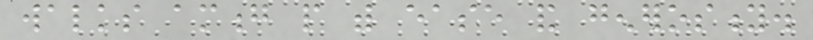walks among people with ease and generosity.
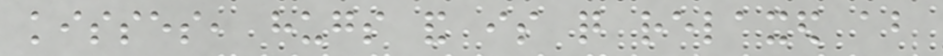kisses, hugs and is quite relaxed about
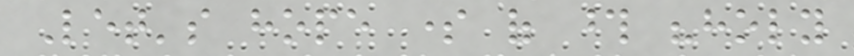Let's hope some of those "holy
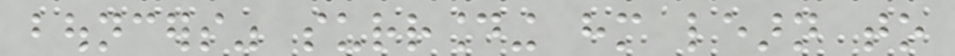bouncers" surrounding him learn to
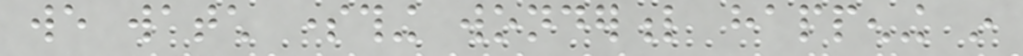we watch something wonderful happening in
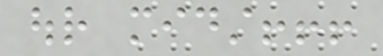our midst!!!
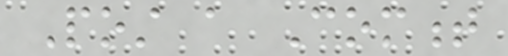Post a Comment
